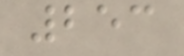253
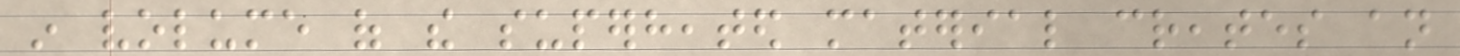in volume of the superheated material creates an
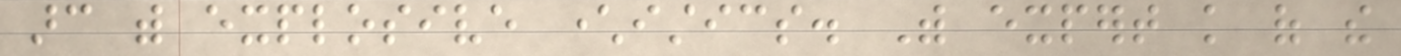arc with explosive characteristics. With expert knowledge of the
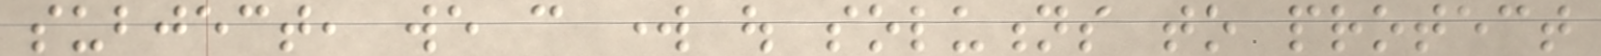subject, we can work out solutions to protect
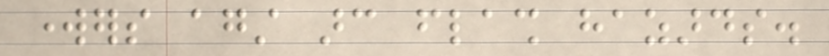workers against arc flash hazards.
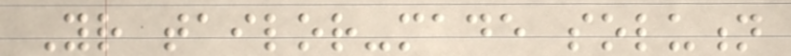Your tailor-made solution
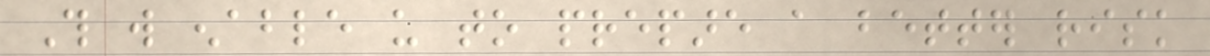This will enable us to prepare a better risk
